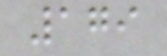179
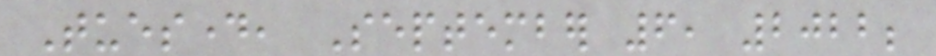Tuesday, September 6, 2022;
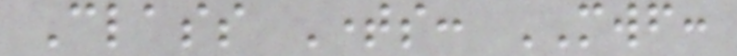Class Times: MWF:
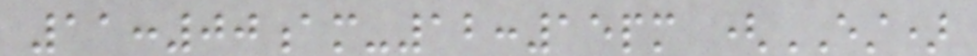11:00am-12:15pm (EST)
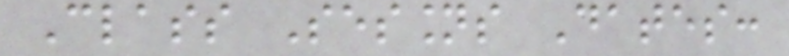Class Sessions Dates:
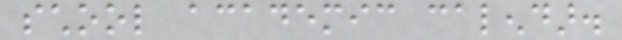school academic calendar.
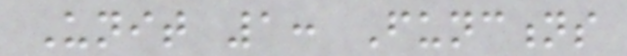Unit 1: Functions
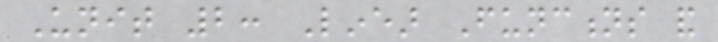Unit 2: Linear Functions and
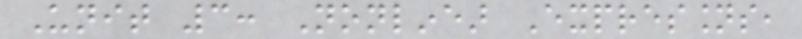Unit 3: Nonlinear Expressions,
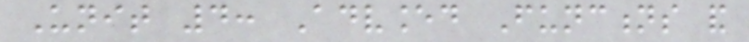Unit 4: Advanced Functions and
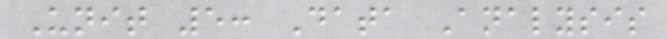Unit 5: Data Analysis
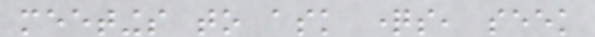meetings to ask questions, seek
